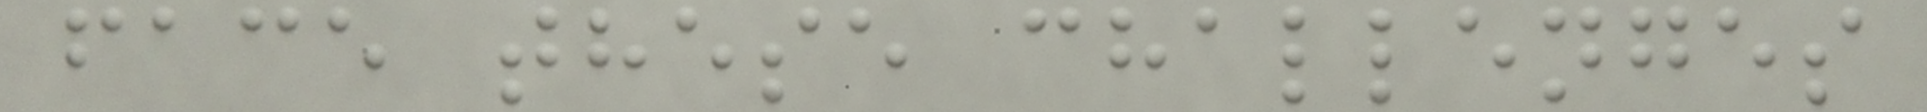face these challenges
